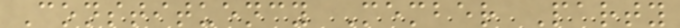Constituency Member Party
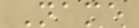Name
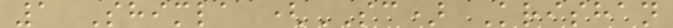1 Shimla (SC) Krishan
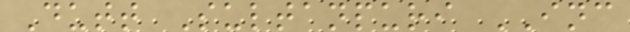Dutt Sultanpuri INC
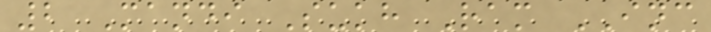2 Mandi Sukh Ram INC
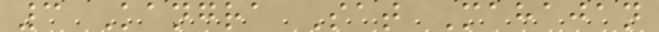3 Kangra Sat Mahajan
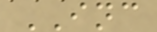INC
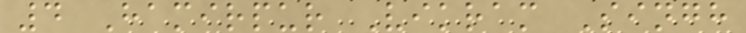4 Hamirpur Vikram Singh
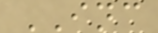INC
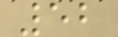52
